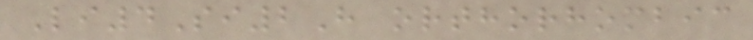Li4Si2H orthorhombic
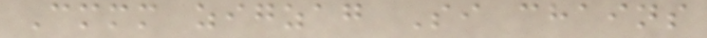Cmmm zigzag Si chains
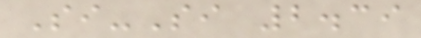Si-Si 2.39
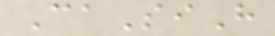CaSiH
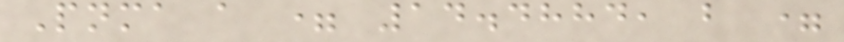Pnma a = 14.4884, b =
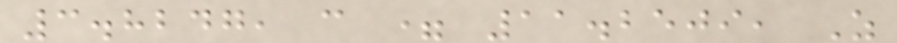3.8247, c = 11.2509, Z
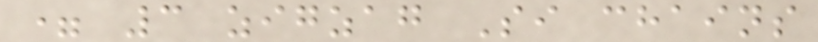= 3 zigzag Si chains
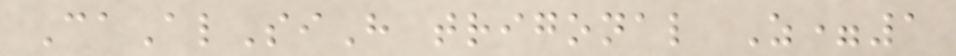CaAlSiH trigonal Z=1
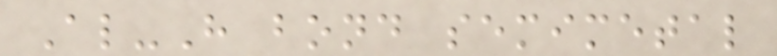Al-H bond semimetal
